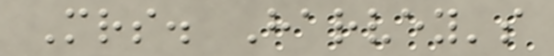Mrs. Harvey's
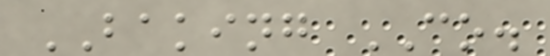BAKING CO.
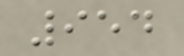954
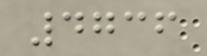4736
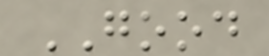GOOD
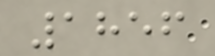1856
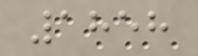1858
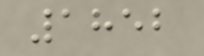1852
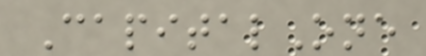CapitalOne
